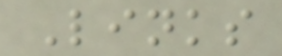Links
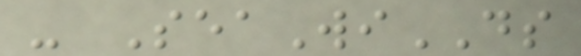- SeaWiDS
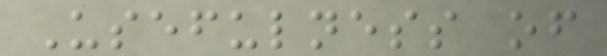Usefulness of
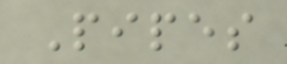Pipes
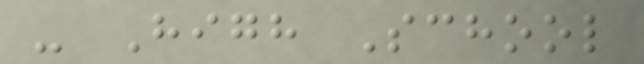- High School
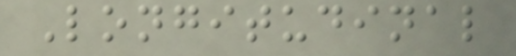Longitudinal
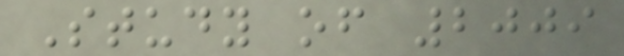Study of 2009
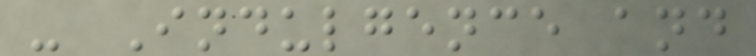- Indulgence and
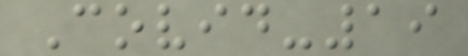Covid-19
